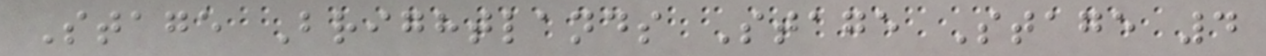Stage Brightlands Stage Stage 4
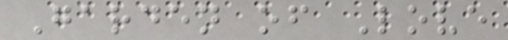Garden of Love
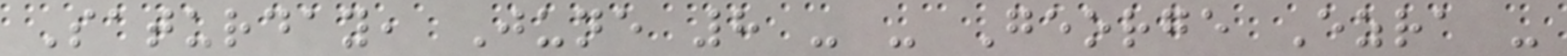Saturday, June 8 - - George Ezra -
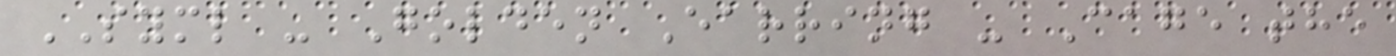SYML - Golden Earring - Cage the
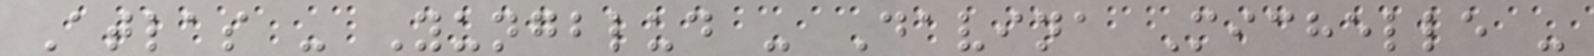Atlas - Yungblud - Davina Michelle -
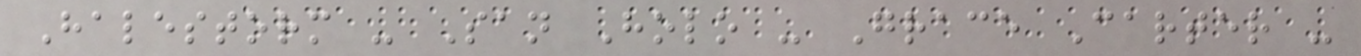Halestorm - San Holo - Grace Carter -
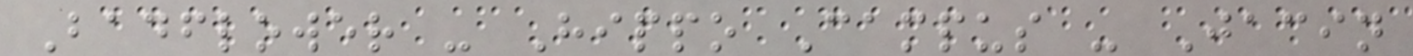Badflower - Hippo Campus - Jacin
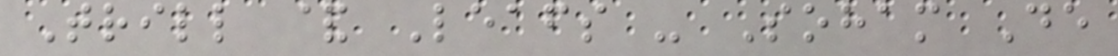Trill & Leafs - Soham De
